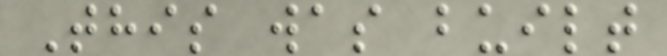This was built
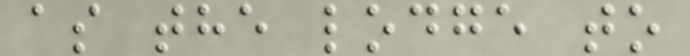as the lodge to
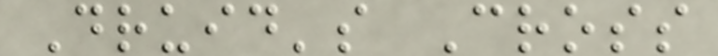Druid's Cross
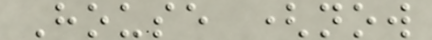House (now
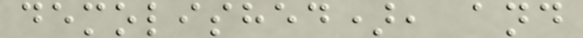demolished), and
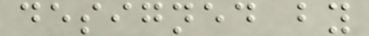designed by
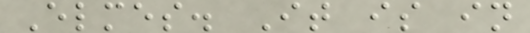Elmes. It is in
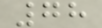78
